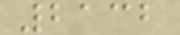2132
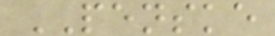PENSKE
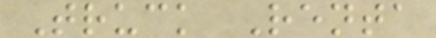Truck Renta
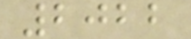2022
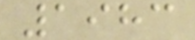1983
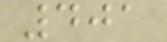401
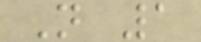N 1
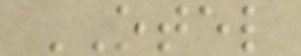OTEL
